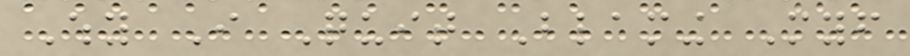Why I Quit Blaming Myself
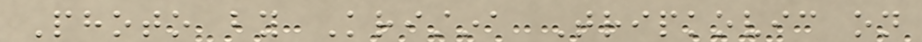Photo by Kristina Tripkovic on
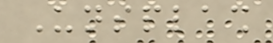Unsplash
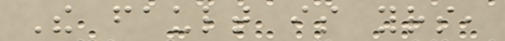The fault is yours,
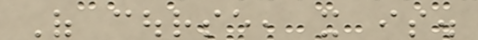Of course, it is.
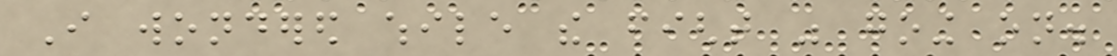I wondered while the fight was going on.
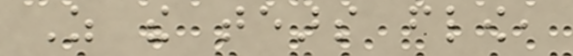As the tears flow,
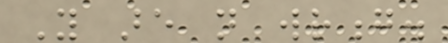You are not wrong.
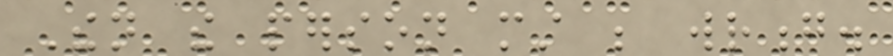Then the person must be wrong.
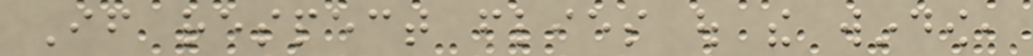If respect flies out the window,
